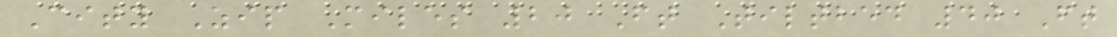City Zip Miles 20 Ft Tiltbed 40 Ft
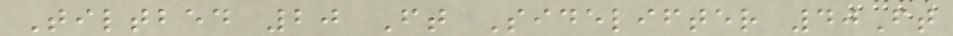Tiltbed 20 Ft Sidelifter 40Ft
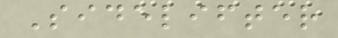Sidelifter
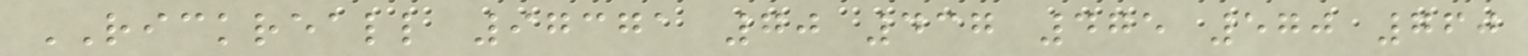RICKREALL 97371 70 437 475 570 760
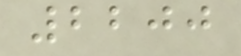2200
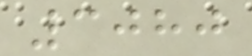3080
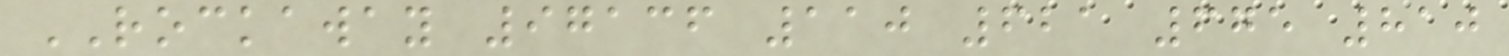ROCKAWAY 97136 110 621 675 810
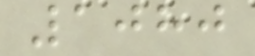1080
